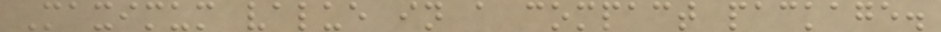Maximum value in a compact package.
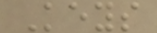Keys
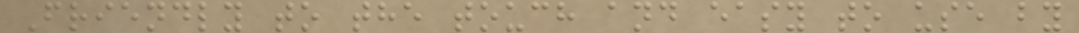Friendly to the touch and easy to use by
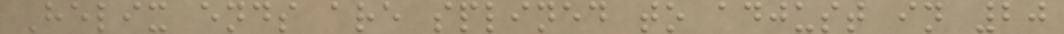Helix ends are splined to adjust in 20
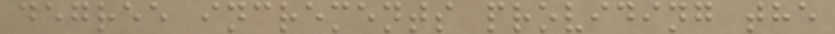degree increments providing the
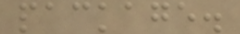package.
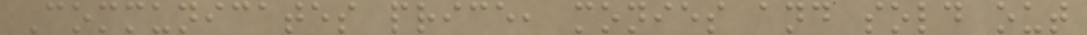Communicates price, monies and sold out
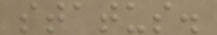status.
